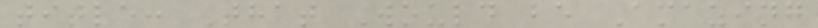title: That Would be Amazing
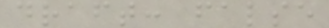draft: false
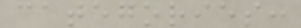categories:
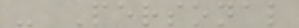- Personal
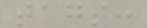tags:
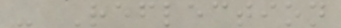- Reflection
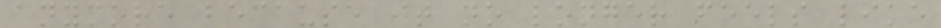anymore because it no longer feels like
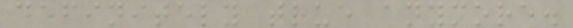definitely true anymore.
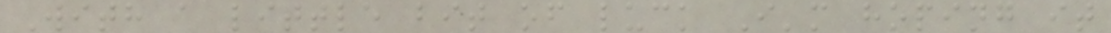With a little bit of luck I'm hoping it
